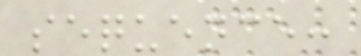sequence:
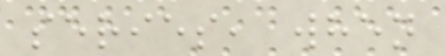series, when
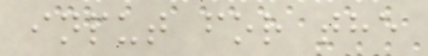input for the
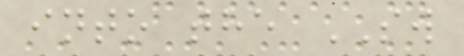into the SW
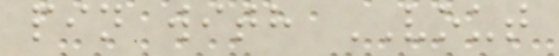pin with VOUT
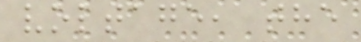voltage, the
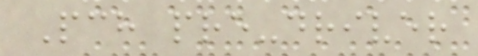Pch pre-driver
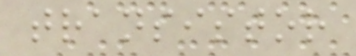transistor
